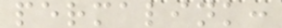permalink:
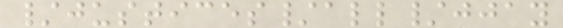/justices/all/jjay
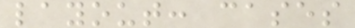layout: cases
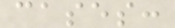cases:
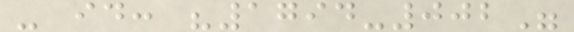- id: "1794-002"
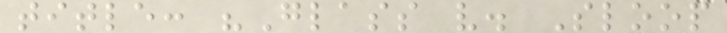title: "Glass v. Sloop
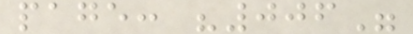page: "006"
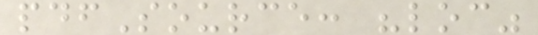pdfSource: "loc"
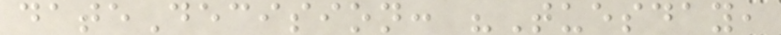dateDecision: "Tuesday,
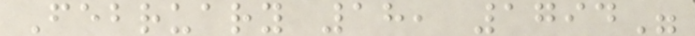February 18, 1794"
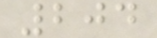204
